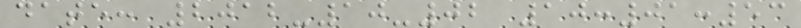date: 2012-10-02 10:01:53
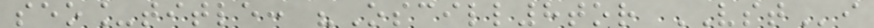seo_title: "Oscill8tor VSTi
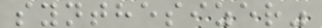synthesizer"
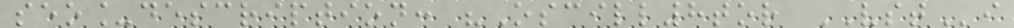seo_description: "Oscill8tor VSTi
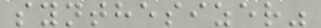synthesizer"
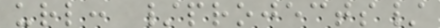url: /projects/
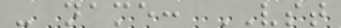- name: VST
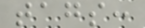tags:
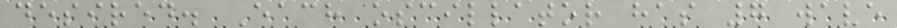desired. Each oscillator has 7 wave
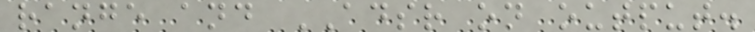range and ADSR on output.
